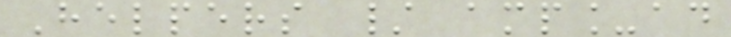Helpers / amp_ad
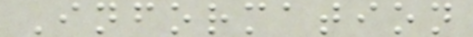Information
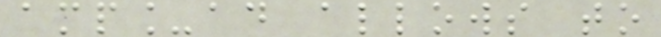amp_ad allows to
